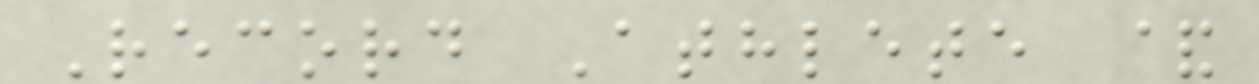Record Athlete &
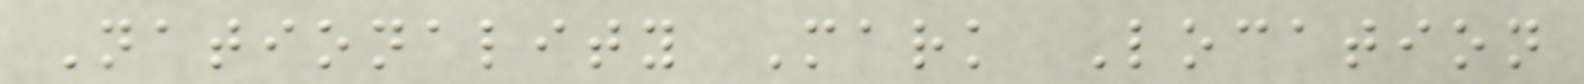Nationality Mark Location
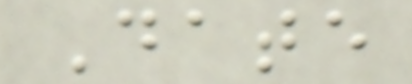Date
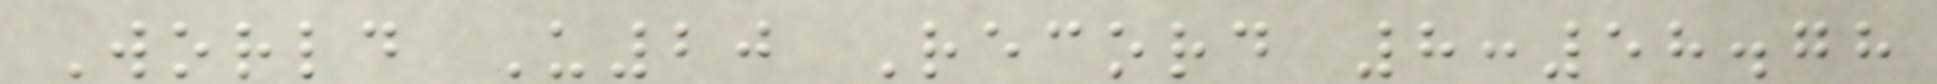World U20 Record 8:58.78
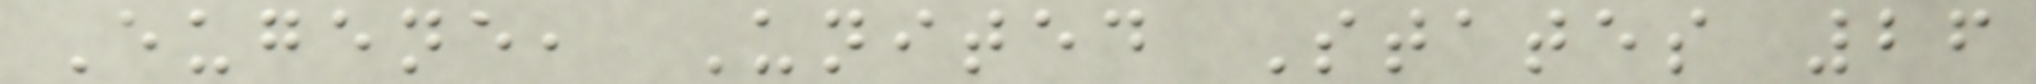Eugene, United States 26
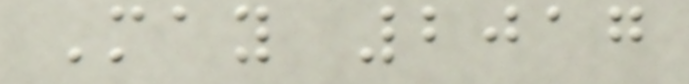May 2017
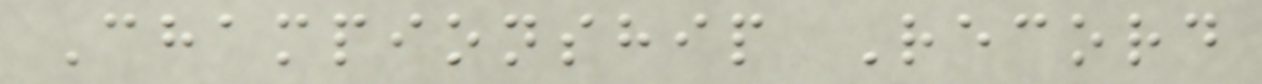Championship Record
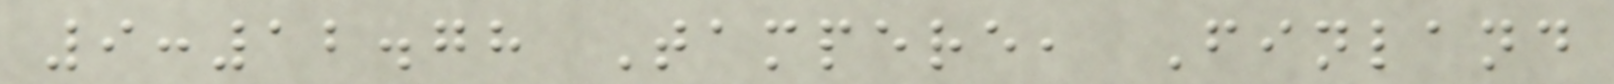9:12.78 Tampere, Finland
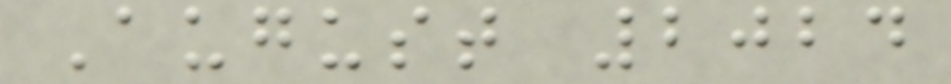August 2024
